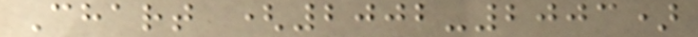Chart (2002-2003)
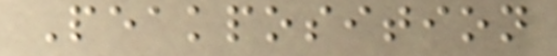Peakposition
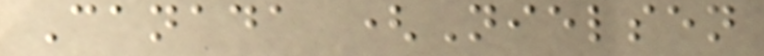Canada (Nielsen
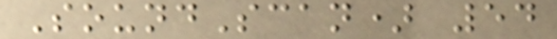SoundScan) 54
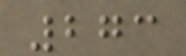273
